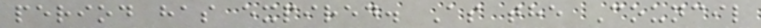period has expired. As the Council
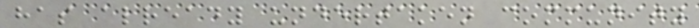has already undertaken community
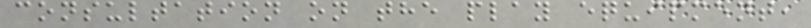consultation on the play equipment,
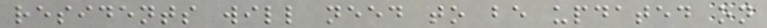residents will need to be updated on
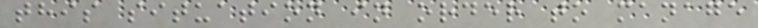this situation in order to manage
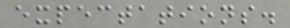expectations.
